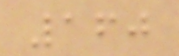160
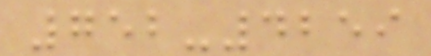752-4259
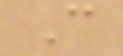C
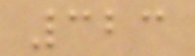323
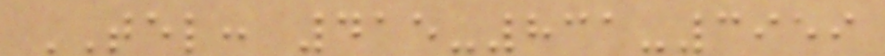TEL: 415-831-3959
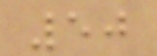50
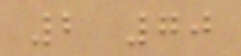2 70
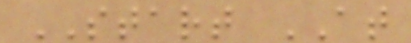START AT
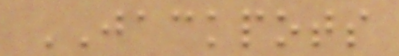JACKPOTS
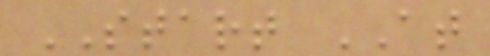START AT
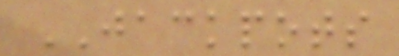JACKPOTS
